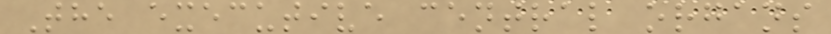The executive central organs
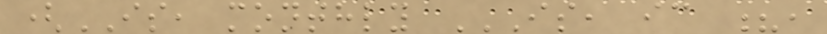(IS, monthly IS, IC ?,
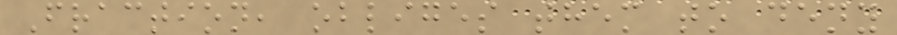Fraction, obliges them to deny
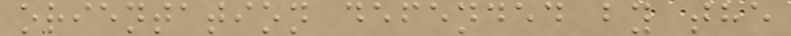orientation defended by the
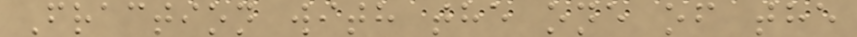Fraction with the one of the
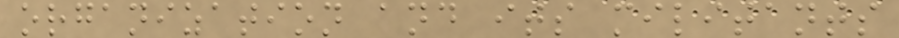organization and its militants
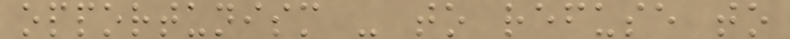opportunism - to refuse to
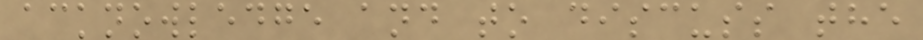acknowledge and to discuss the
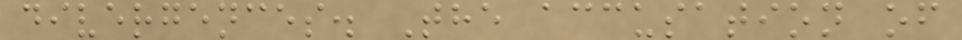divergences. The accusation of
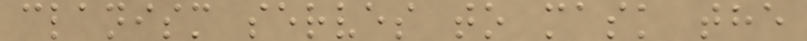clanism serves to mask the
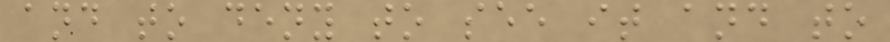and to deny to see it and to
